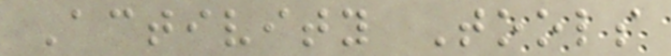Activity Tools
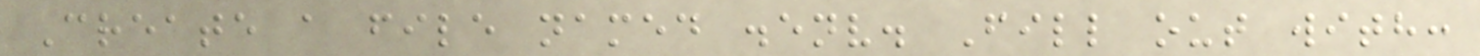Create a file named .env. Fill out with:
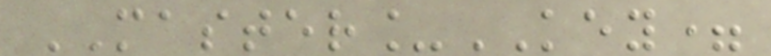MASTER_KEY=
